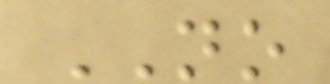NO
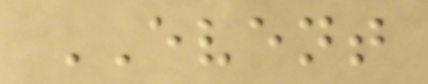EVENT
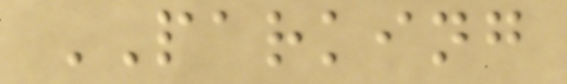PARKING
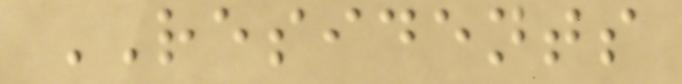RESIDENTS
